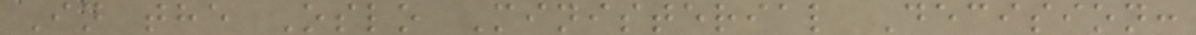In the Oslo Ministerial Decision:
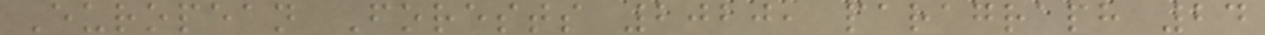European Forests 2020, paragraph 24
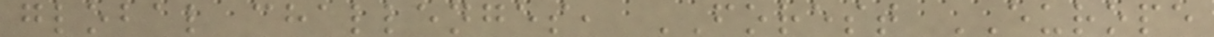global challenges, FOREST EUROPE
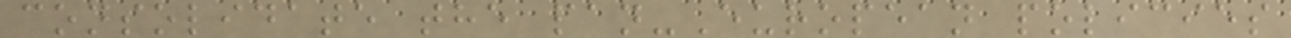consolidate the pan-European policies
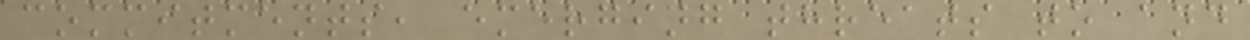commitments, emerging threats to and
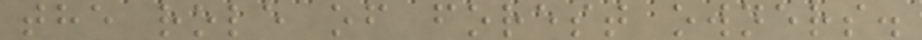the role of forest owners.
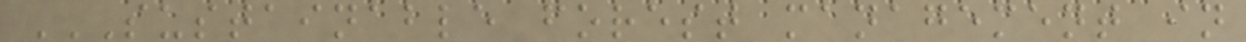SUSTAINABLE FOREST MANAGEMENT IN
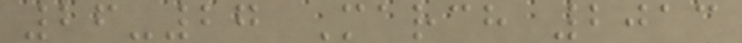26-27 March 2013
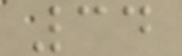34
